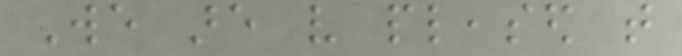We are very pleased that
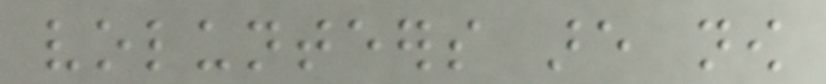volunteers are now
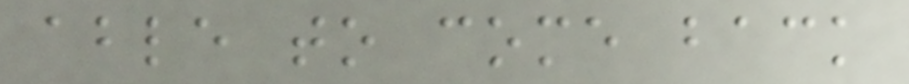able to come back
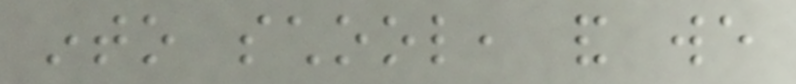into school, and we
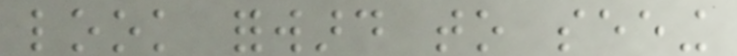look forward to seeing
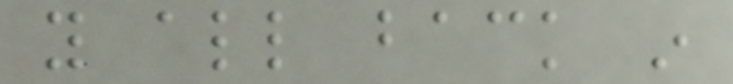you all back in
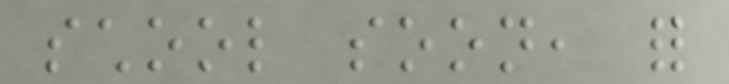school soon, for
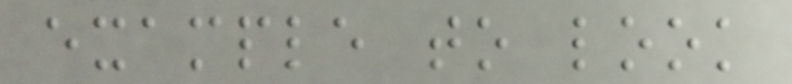example to look
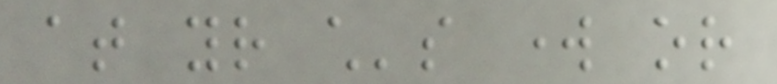at your child's work or
